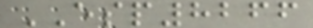ESP8266
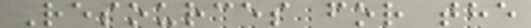Resources for the
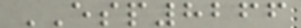ESP8266
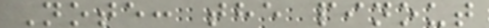Note: the pinout
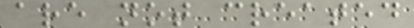are not created
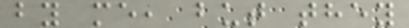by me, but they
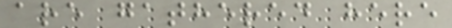are gathered here
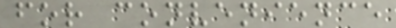for convenience
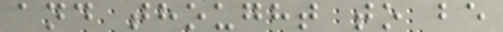and thought to be
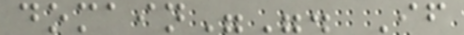domain"". If
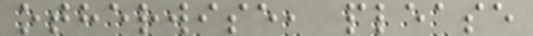otherwise, please
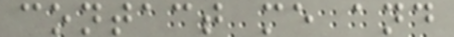contact me and
